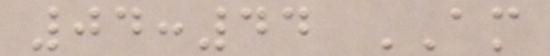04:44 AM
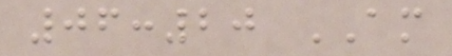06:20 AM
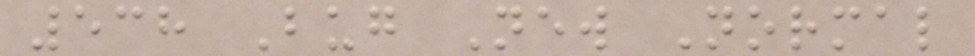538 Bug New Normal
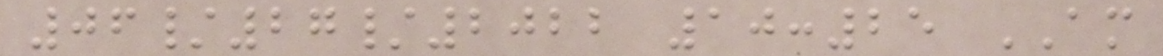06/27/2022 10:25 AM
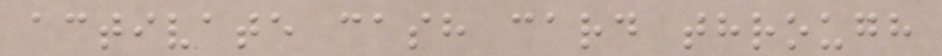activate cash card through
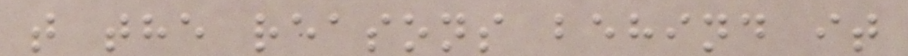t the reasons behind it
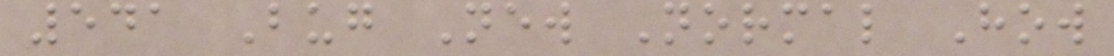541 Bug New Normal How
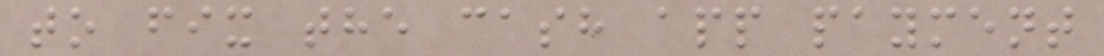to fix the cash app payment
